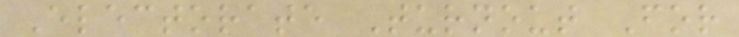Electorate Turnout For
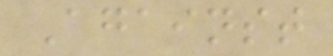Against
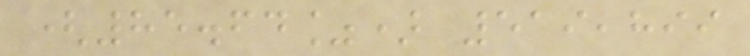(85.64%) 519,899
